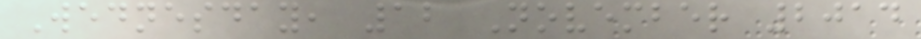Wednesday, 12 November 2014
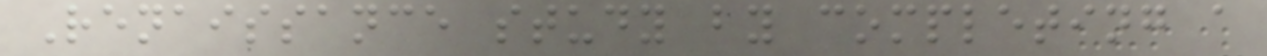Renaissance study by completing a
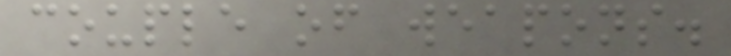couple of weapons.
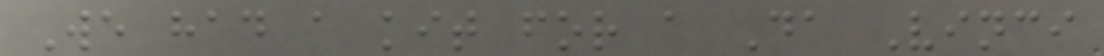We had a kit for a Da Vinci
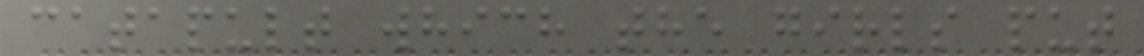catapult which the girls put
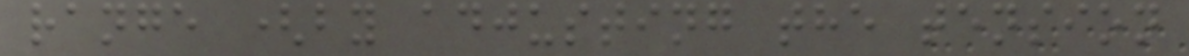range (by adjusting the tension
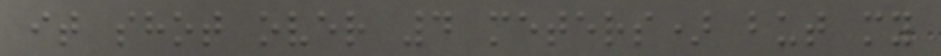it shot over 4 meters) but my
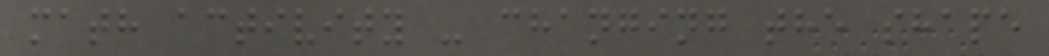math activity - changing the shape
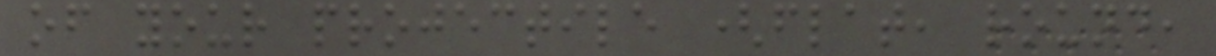of your projectile (flat, round,
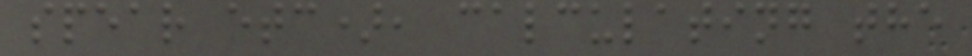spear etc), calculating the
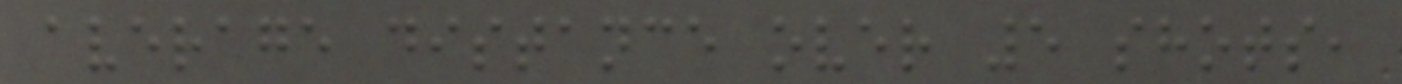average distance over 5 shots,
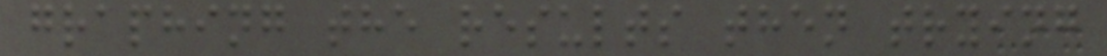graphing the results then trying
